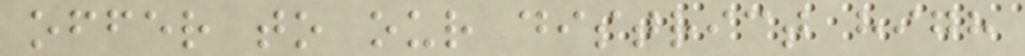offer to our district high
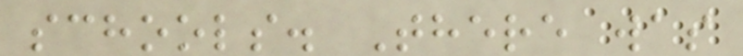schools. There was
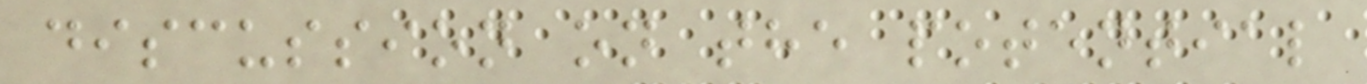discussion on the potential
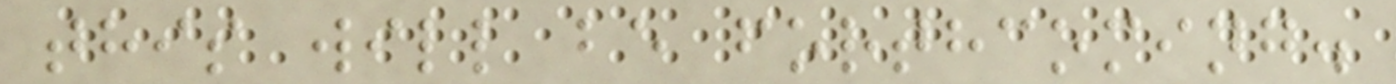this will be forthcoming.
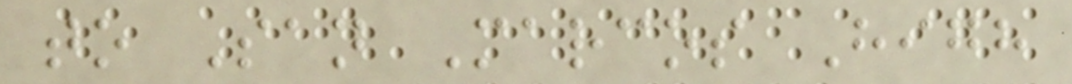to San Marcos High
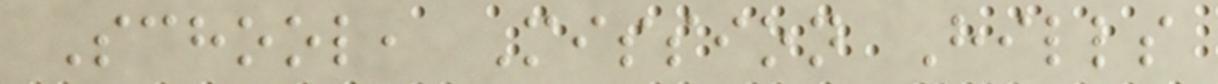School, Mission Hills
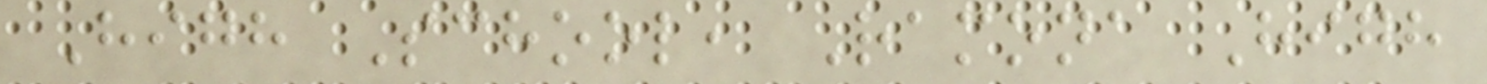High School, Ramona High
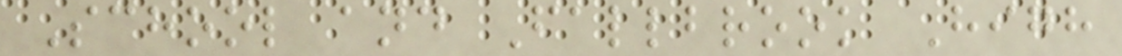School and Fallbrook High
